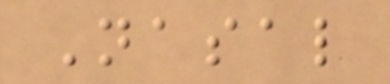Nasal
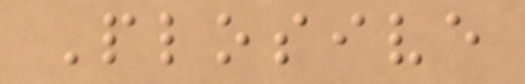Plosive
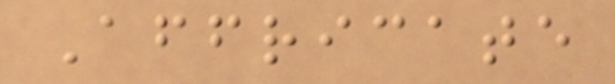Affricate
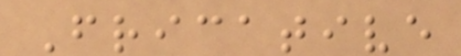Fricative
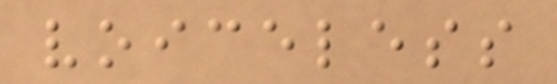voiceless
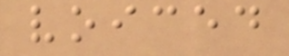voiced
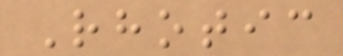Rhotic
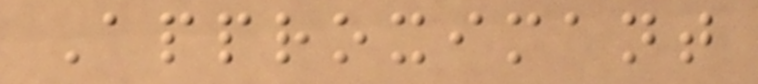Approximant
